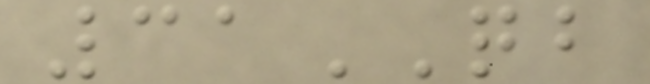31QB
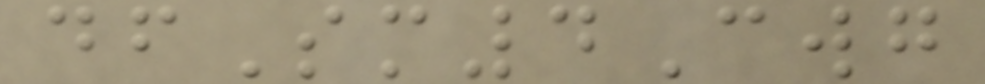dfSm4Cwg
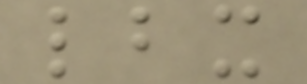lbx
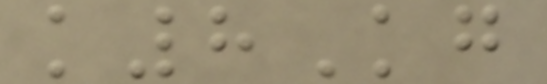k8Kg
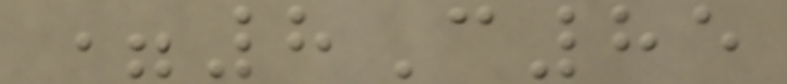=8C85
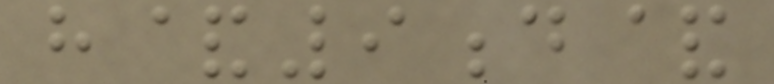h&9d&
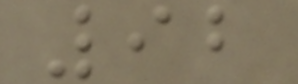92
